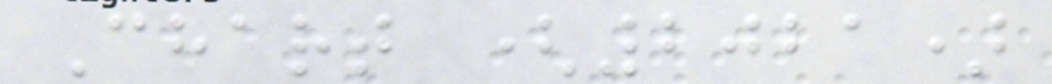Chart (2021)
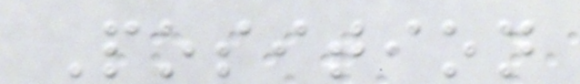Position
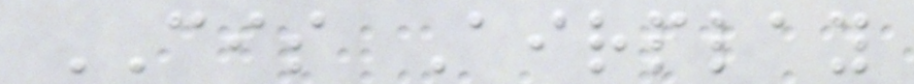CIS Airplay
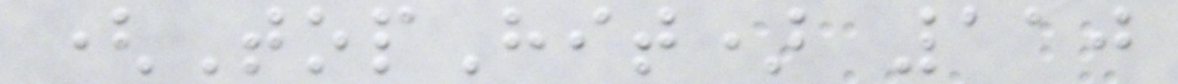(TopHit) 110
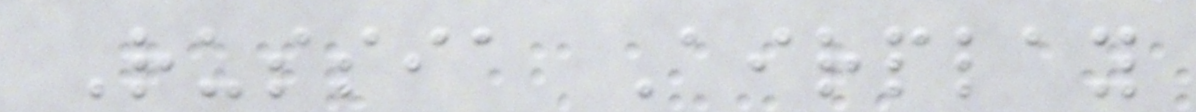Russia Airplay
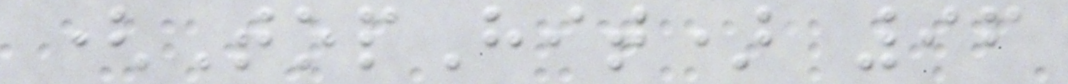(TopHit) 96
